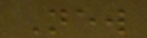New
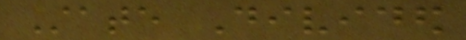State Divided
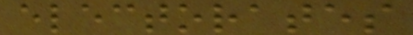electorates
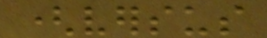(versus
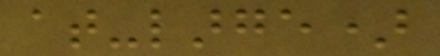at-large)
